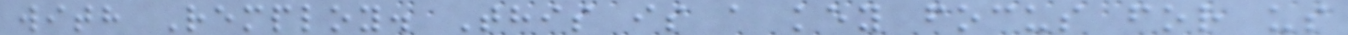with Remploy. This is a key focus for us
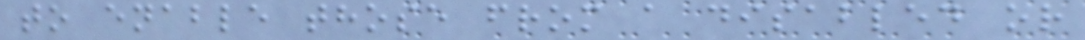to enable those from a disabled or
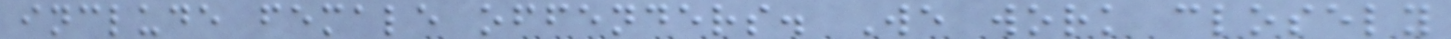include female offenders. We work closely
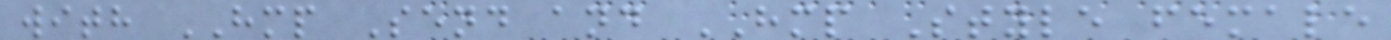with HMP Send and HMP Style female
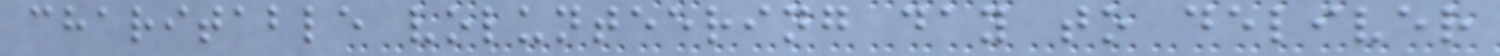charitable volunteering day to deliver
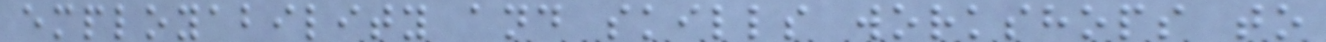employability and skills workshops to
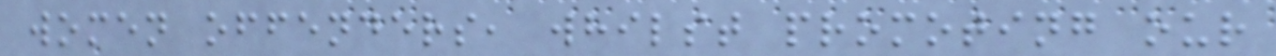women offenders, whilst promoting our
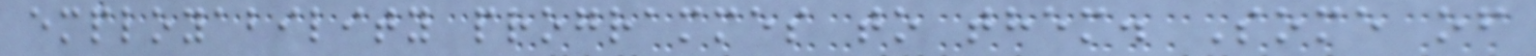employability programmes to them. Some of
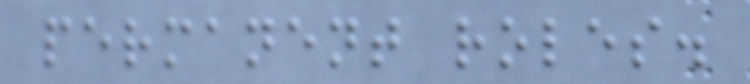permanent roles.
